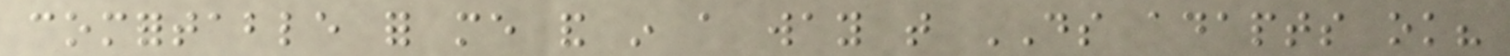comfortable for me and in a way that DS adapts ok?
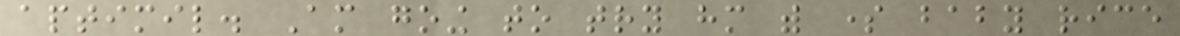aptimil. Am going to try him with some baby rice
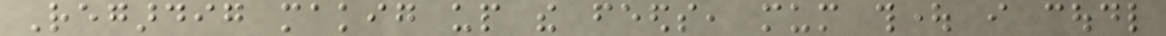Regardig makig up the feeds, mum thought i coudl
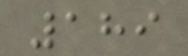189
